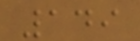149
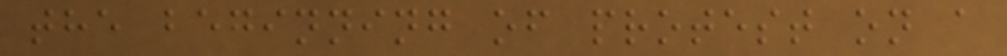the beginning of protest on a
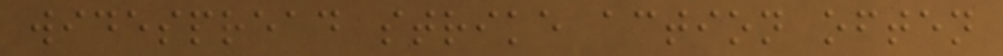widespread strike action often
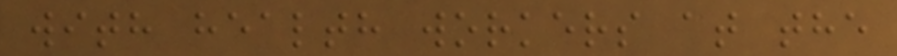with health workers at the
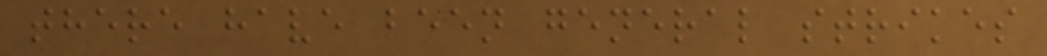there have been general strikes
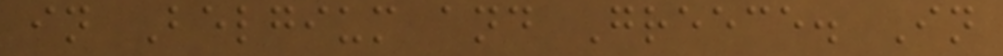in Belgium and Greece. In
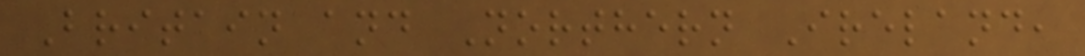Britain and Northern Ireland,
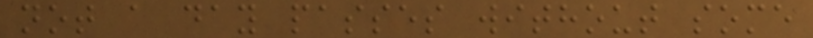not a day passes without some
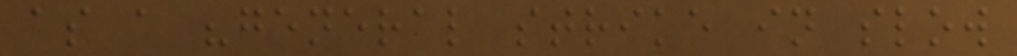as a "general strike in slow
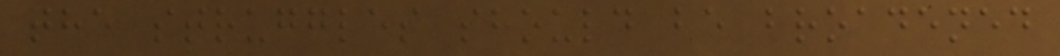the struggles should be broadened
